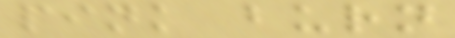pink burn
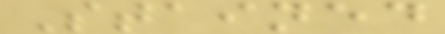Stained
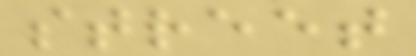street
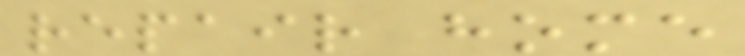repair home
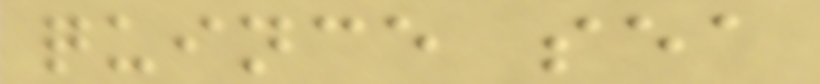quince sea
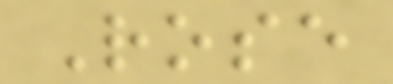Rose
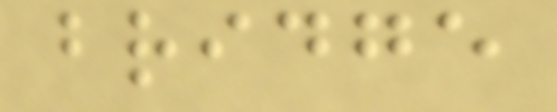bridge
